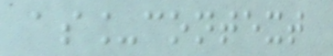as_context
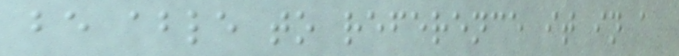be able to reference it in a
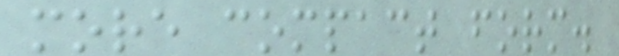more compact form.
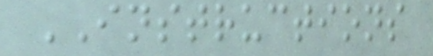INSTRUCTIONS
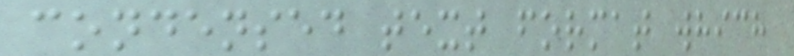condensed text format which
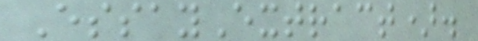EssayExtract).
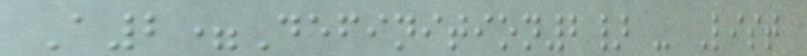A2=Definition2} - List
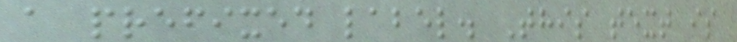a prefixed label. This text is
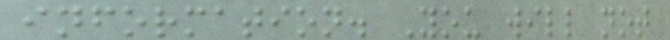information. You will not
